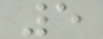5
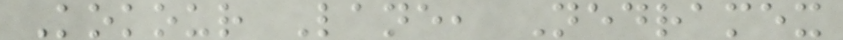Kokour Lane, Nedramex
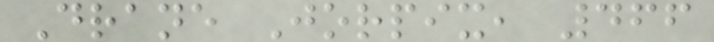Drane Jorpix, 466
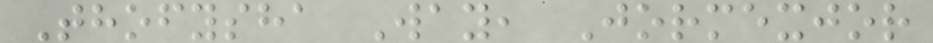Thofysha Way, Jormexjor
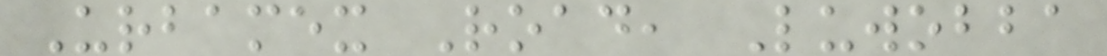Urbamex Road, Luwobba
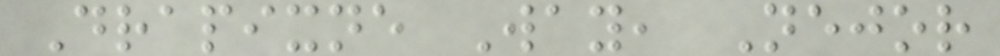Drapixne Way, Nejor
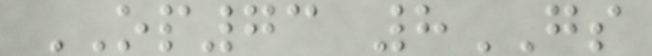OP73 8GS
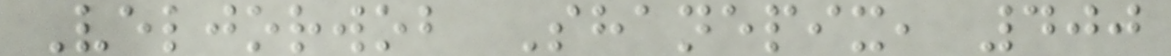Veljorwob Shanepix, 400
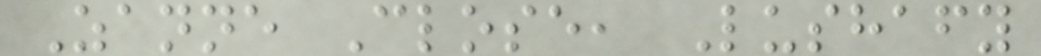Zanne Close, Lushafy
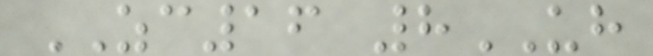ZC16 8UH
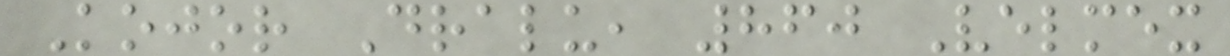Kojor Dralu, 860 Velmex
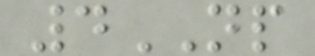4NP
